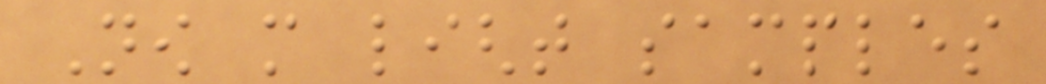Now more light samples
